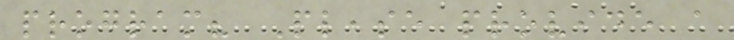program? Please provide a
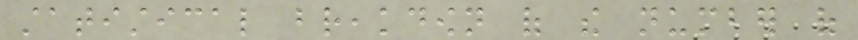statistical breakdown of the number of
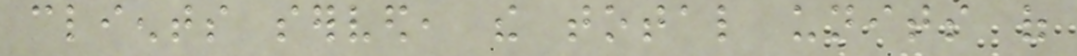clients served, the total units of
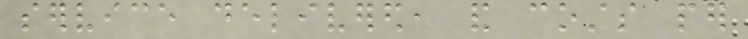service delivered, and costs per
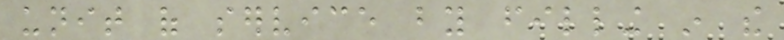unit of service by filling in the
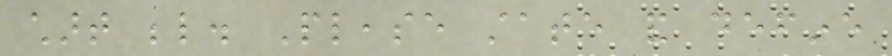chart below. Please state and define
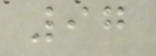97
